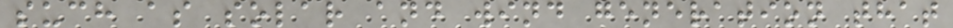such as solar and wind generation that
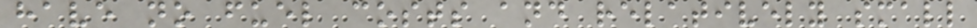have no fuel costs and relatively small
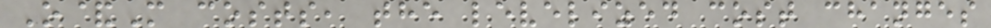O&M costs, the levelized cost changes
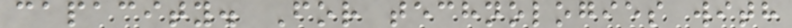capacity. For technologies with
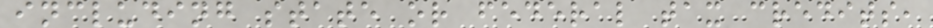including state or federal tax credits,
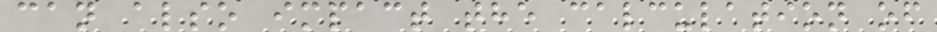can also impact the calculation of
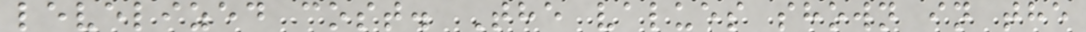levelized cost. The values shown in the
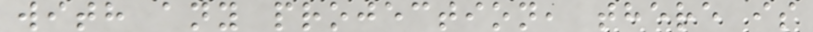with any projection, there is
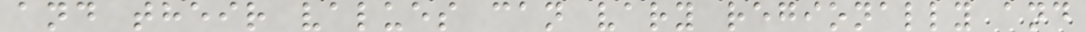and their values can vary regionally and
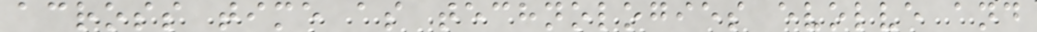across time as technologies evolve and
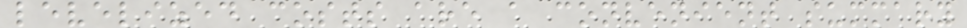levelized costs are a convenient summary
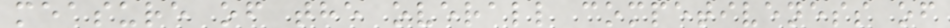measure of the overall competiveness of
